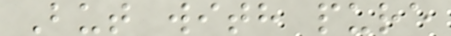But with pure
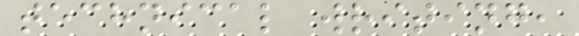technical writing,
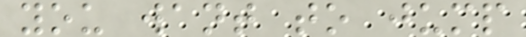you want to jump
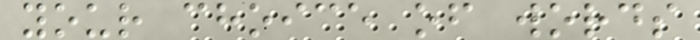your choice of words
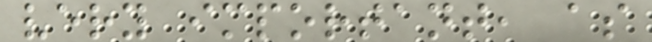very important, as
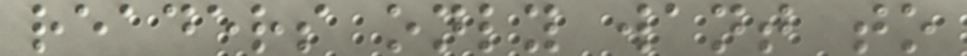readers only want to
